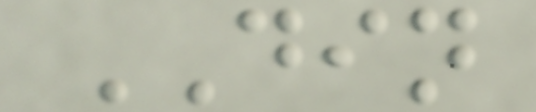DIN
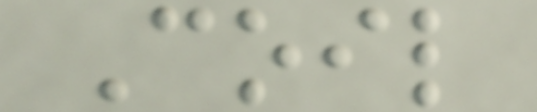Coil
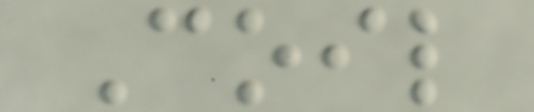Coil
